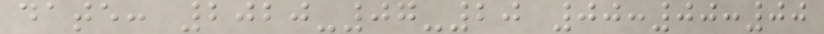date: 2020-07-20 00:00:00
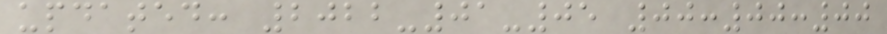updated: 2022-01-05 00:00:00
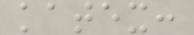katex:
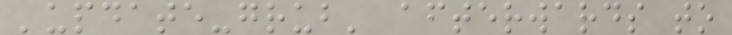'update-grub' afterwards to
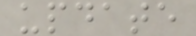update
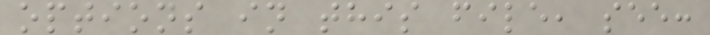options in this file, see:
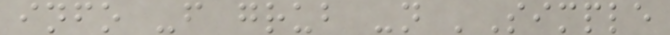info -f grub -n 'Simple
